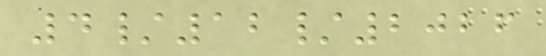4/12/2026
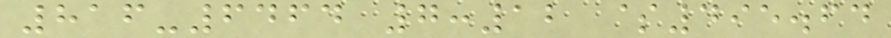816-6464 7:12 $495.64
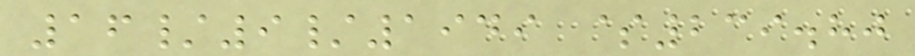16/9/1949 $239.80
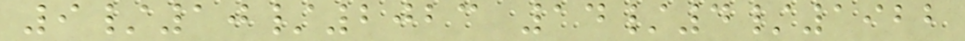9/10/2023 14/4/1922
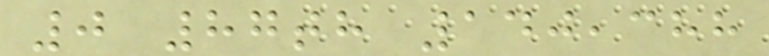0 87th 140,388
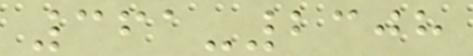361-2308
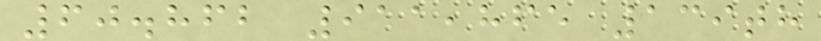60.862 911,865 139th
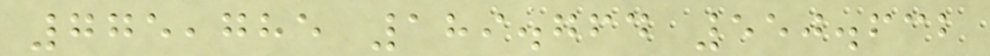775,785 189.764 550.632
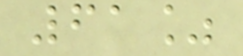61%
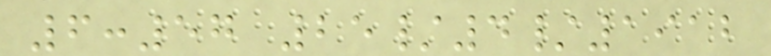6:57 25/4/1912
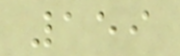159
